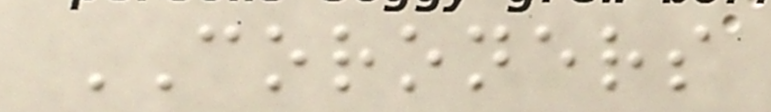CORONERS
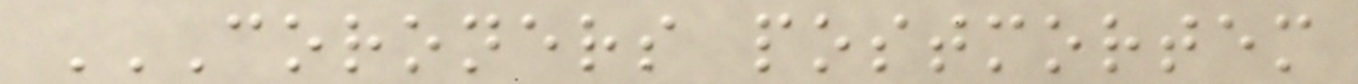CORONERS POSTMORTEM
